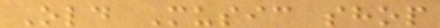Old Music shop
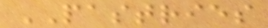PASTRIES
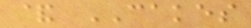& CAKES
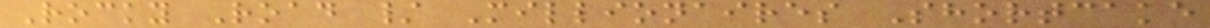Rocky Road / Millionaires Shortcake
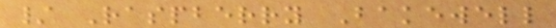/ Raspberry Bakewell
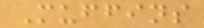Muffins
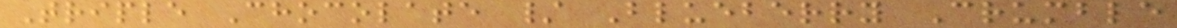Triple Chocolate / Blueberry Crumble
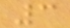3
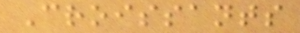Croissants
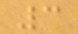3
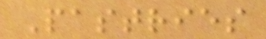Pastries
